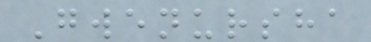Gwenursha
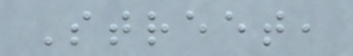Street,
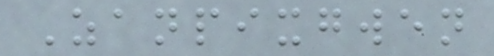Zanpixgwen
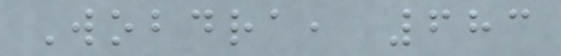Wobdra, 683
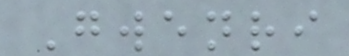Gwenri
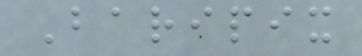Baripix
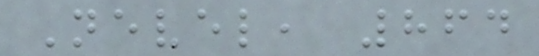Nevel, 864
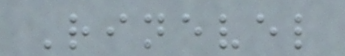Rinevel
